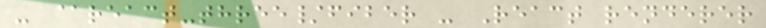- @react-three/fiber - React renderer
